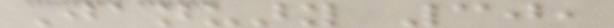January 30,
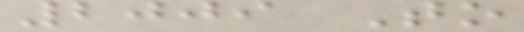2009 To
